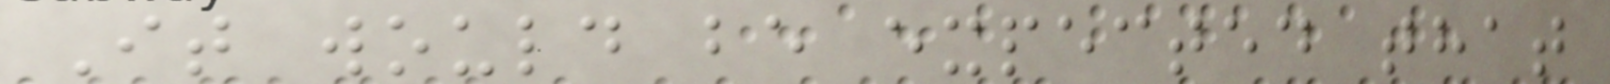It would be expected that
